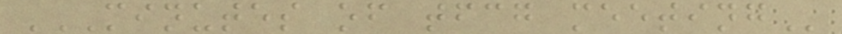MINUTES OF TFCG MEETING
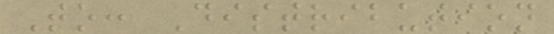To: Distribution
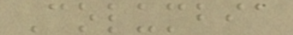Columbia
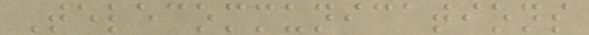Telecommunications
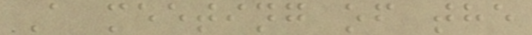A meeting of the
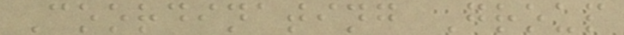Coordinating Group
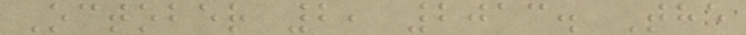October 2, 2013. The
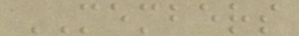MEMBERS
